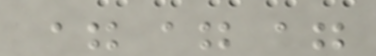===
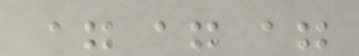===
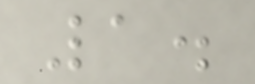1.
